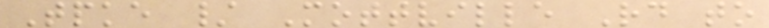Tpke / Mottville Rd to
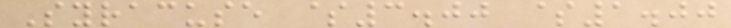Syracuse $3.00 $1.00
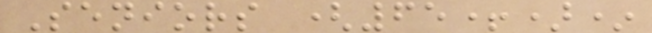Seniors (65+)*
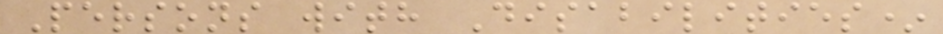Persons with Disabilities*
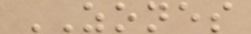ZONES
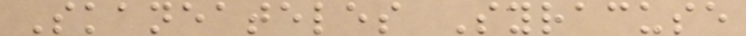Skaneateles Syracuse
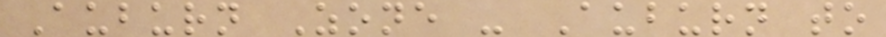Auburn Zone - Auburn to
